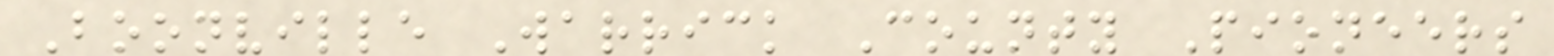Boonville Warrick County Pioneers
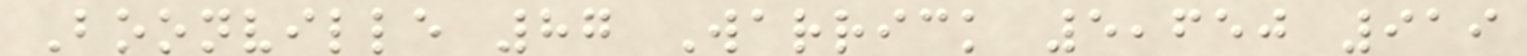Boonville 87 Warrick 5,650 919
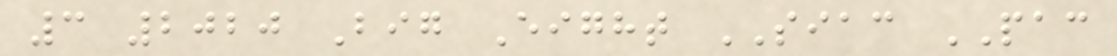3 2020 Big Eight SIAC PAC
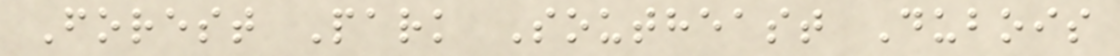Forest Park Southeast Dubois
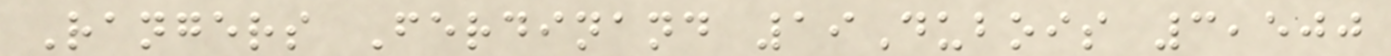Rangers Ferdinand 19Dubois 3,500
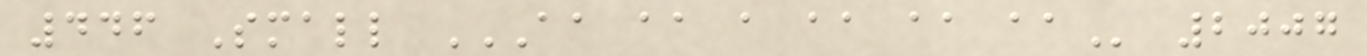446 Small AA AA A AA AA AA 2007
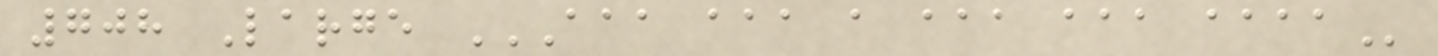708 Large AAA AAA A AAA AAA AAAA
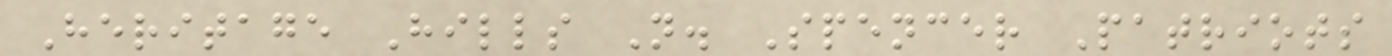Heritage Hills N. Spencer Patriots
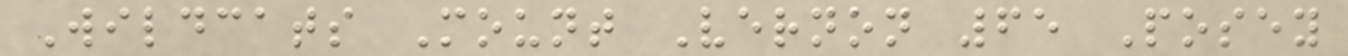Wildcats Mount Vernon 65 Posey
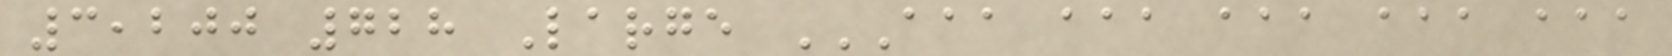3,200 728 Large AAA AAA AAA AAA AAA
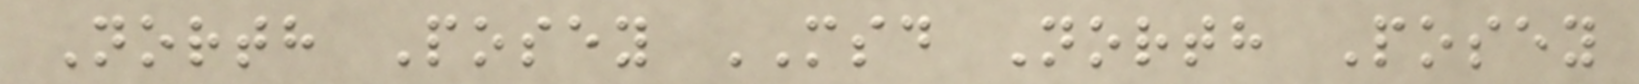North Posey MSD North Posey
